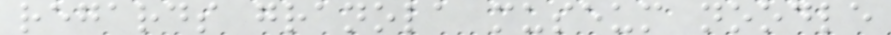regards granola museum noodle
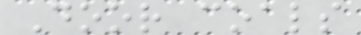Door coals
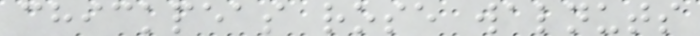chickpeas rose walnuts
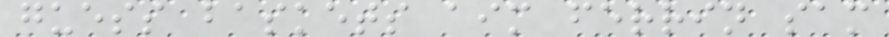guess baskets aim ferrin sam
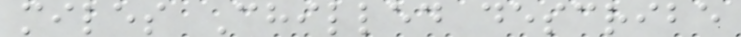miles Chilled describe
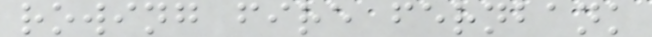rowing fire fernbank
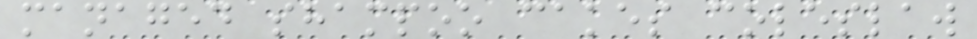managed shampoo cakes coleslaw
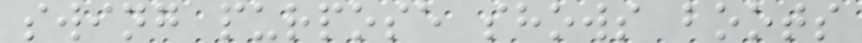swing purpose shows boots
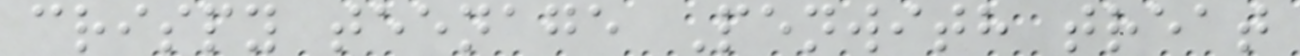crispy teenage Penwith treat
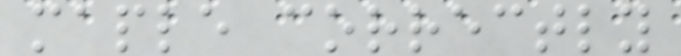maple correctly
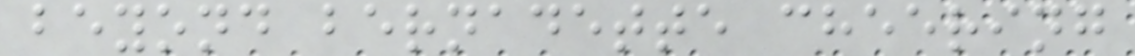beyond bernadette cheering
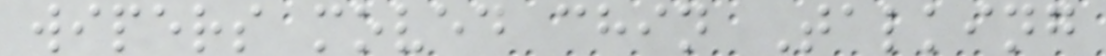wipers moved chin Talking
